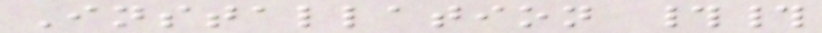Installation ##
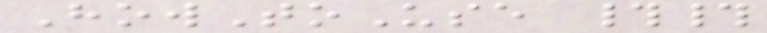HowToUse ##
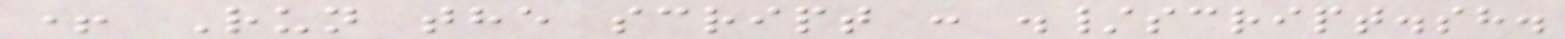+ Run the script : ./script.sh.
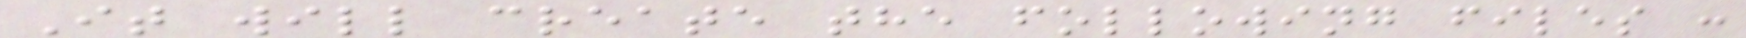It will create the following files :
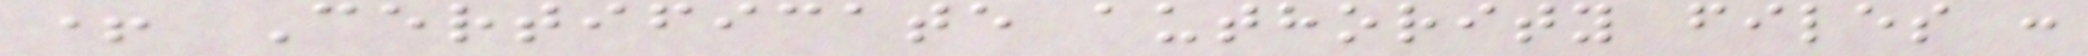+ Certificate authority files :
